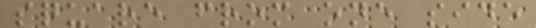square from one side
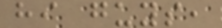hi guys,
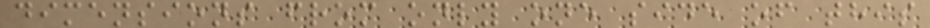dimensions from only one side of this
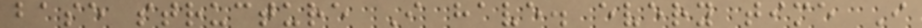base structure I have. every time I
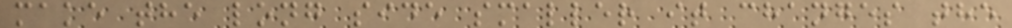make the long side smaller it changes the
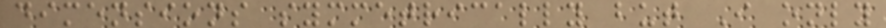dimensions symmetrically but I only
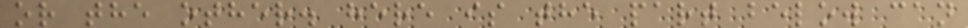or the other. here is the part below can
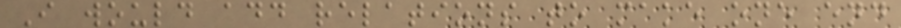I would add relations to make one end
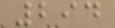294
